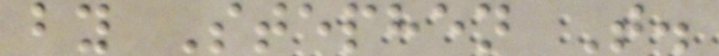by Stephen T.
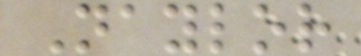Naylor
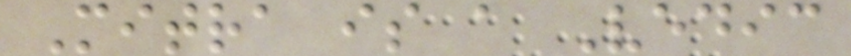Mitra is a Vedic
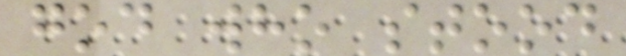god who stood
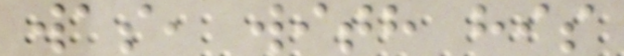was, with his
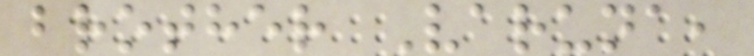brother Varuna,
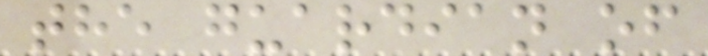the guardian of
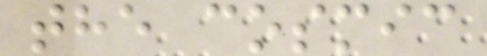the cosmic
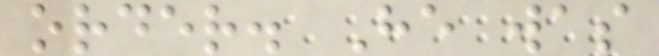order. He was
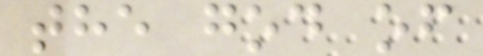the god of
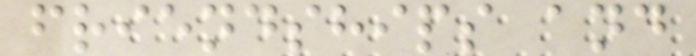friendships and
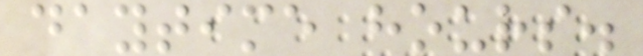daytime hours.
